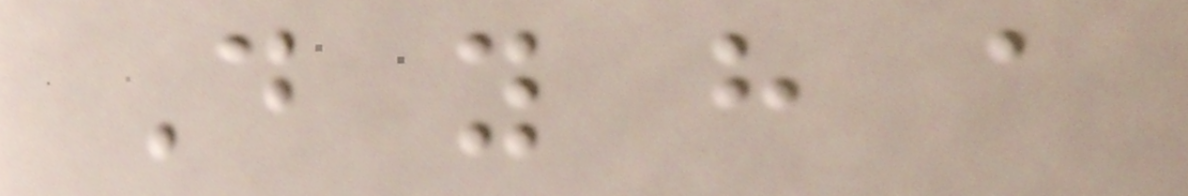Do you have a
